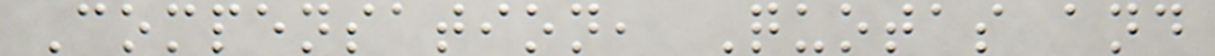Compensation, Quotas and
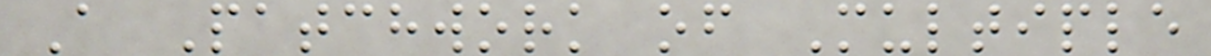A Patchwork of Multiple
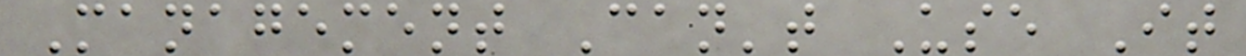Management Can't Use It
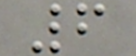6
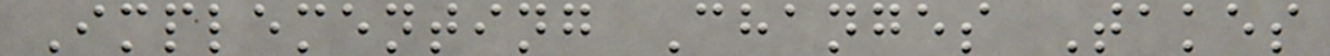Implementing Changes Takes
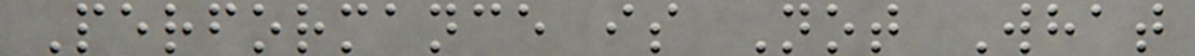Performance is Not What
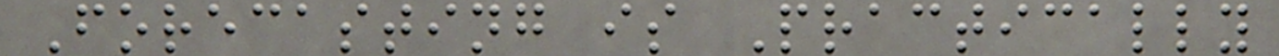Forecasting is Practically
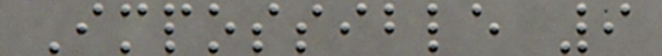Impossible 9
